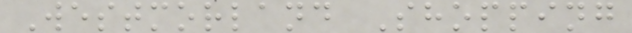Westmorland Shopping
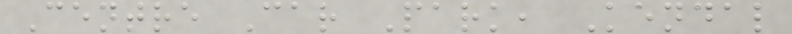Centre Car Park, Kendal
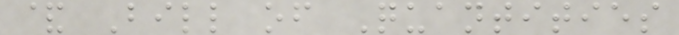& Bill of Quantities
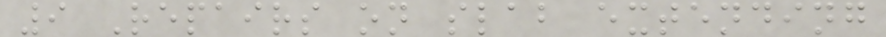9 Repairs on slab extending
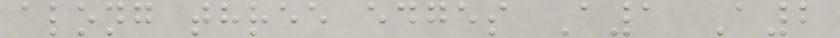along three edges A1 A2
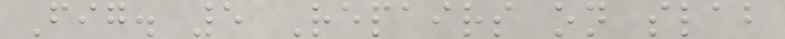Fig. 5 Repairs on slab
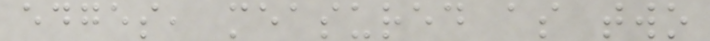edges, measured as two
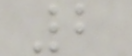2
